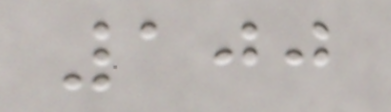100
